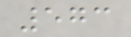573
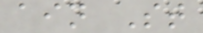ain St
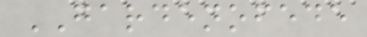GARDENOFEDE
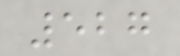527
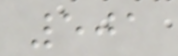501
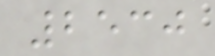2530
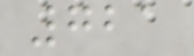721
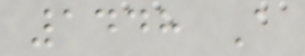1448 A
